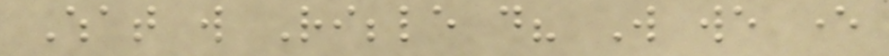What will Ribble do? Will we ever
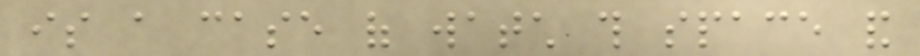is a case of watch this space and
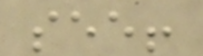see!
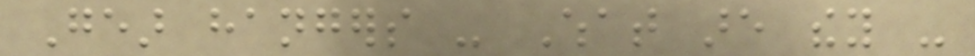Gear hangers - What are they -
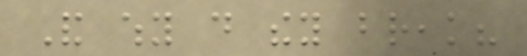And why do they break?
